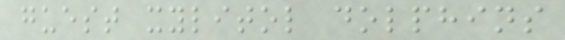guest xylitol dolphins
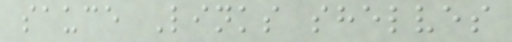sauce Links shelves
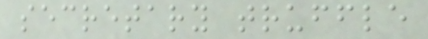secretary truffle
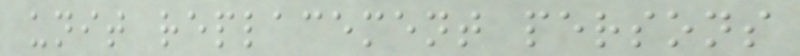unit replacement persons
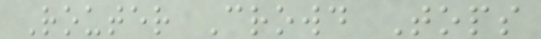Router Crowd Tops
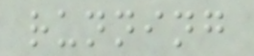running
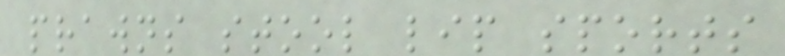prawns stool lip sports
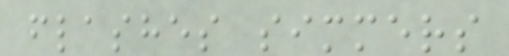flashes simmers
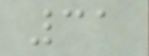31
